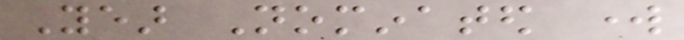Year Nominated work
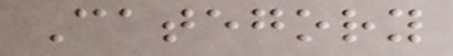Category
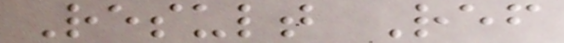Result Ref
